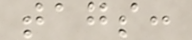tags:
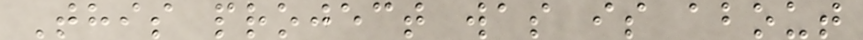This project was is about
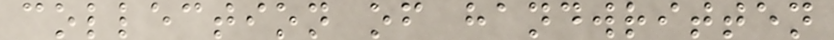collection of handwritten
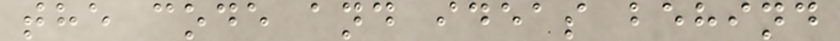the code and ideas behind
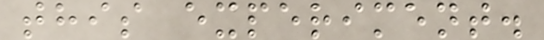this experiment.
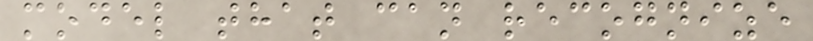model that can recognize
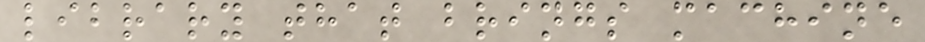library that brings machine
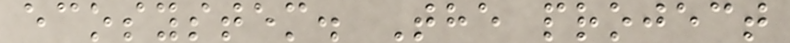ecosystem. The project
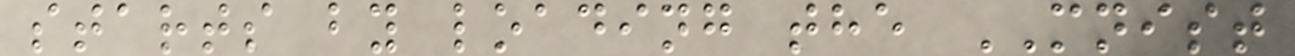starts by loading the MNIST
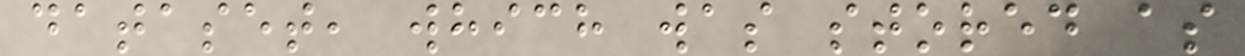dataset, which was stored as
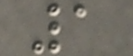1
